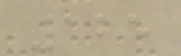125
